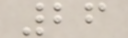26
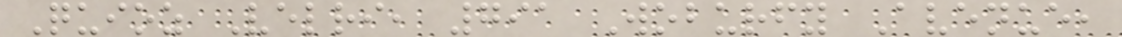Quioz Velri, 791 Woburfy Avenue,
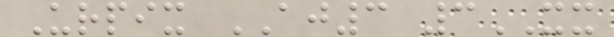Urpix AJ3 3XX
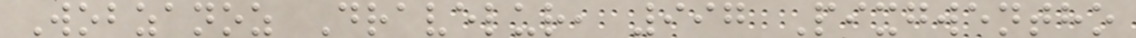Wobzanoz Dravelur, 997 Pixgwentho
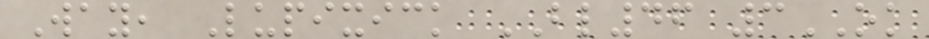Way, Lupixick BL46 3OK
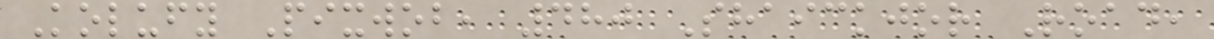Kolufy Pixwob, 480 Shaickjor Road,
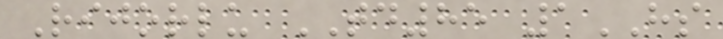Rijorlu TD85 1HS
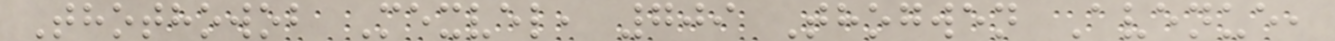Thothowob Mexvel, 709 Thogwen Avenue,
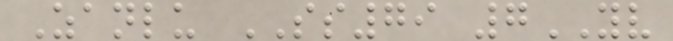Zanlu SS79 7YV
